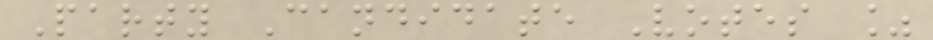Party Candidate Votes %
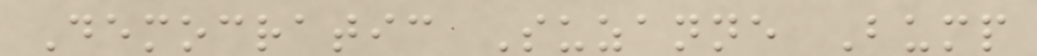Democratic Suzanne Bump
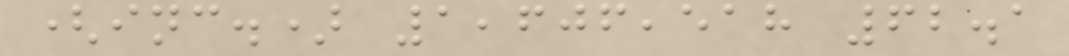(inc.) 1,606,518 62.1
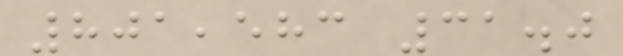801,583 31.0
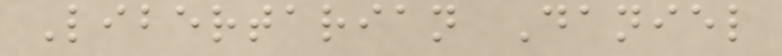Libertarian Daniel
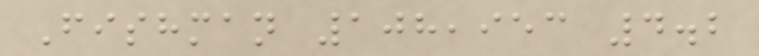Fishman 108,953 4.2
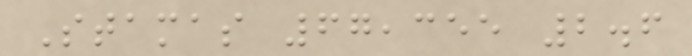Stamas 67,355 2.6
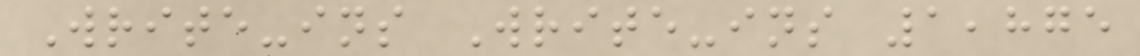Write-ins Write-ins 1,875
